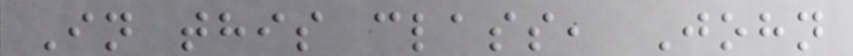In this class, John
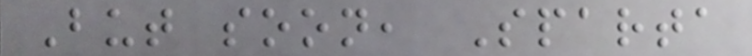But soon, Sparta
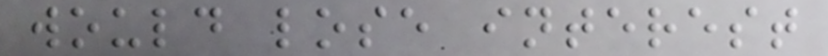would lose interest
